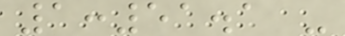1:51.1 -
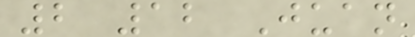2 12 Juan
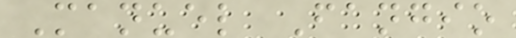Manuel Fangio
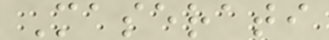Maserati
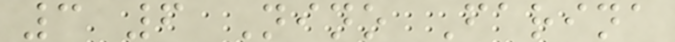3 6 Nino Farina
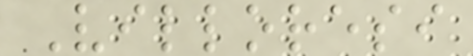Villoresi
